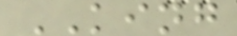KING
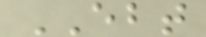EBT
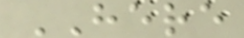HERE
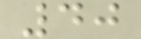40
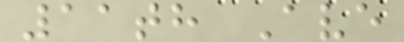11th Ave
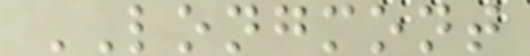LONGMONT
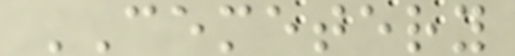CEMETERY
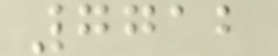7712
